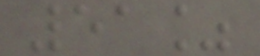51%
